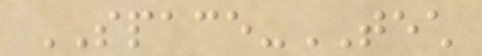SPACE-TECH
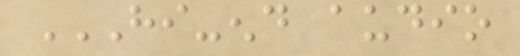HI-END AUDIO
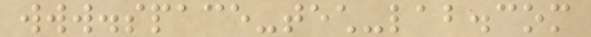www.space-tech-lab.com
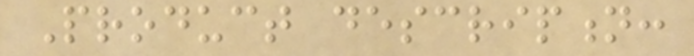Product description:
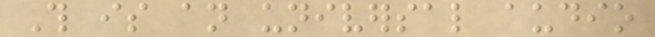This is an universal audio
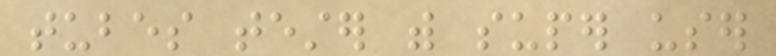tubes tester with super user
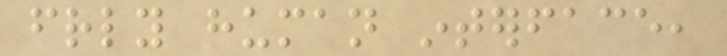friendly human interface,
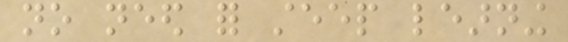no need for steep learning
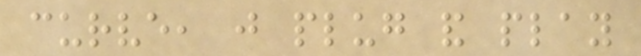curve, just plug and play
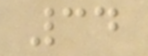34
